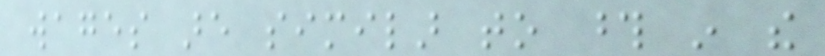wages are similar to those in the
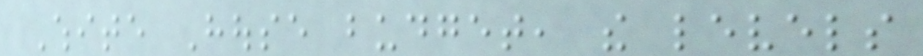White House budget, the levels
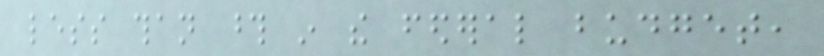less than those in the federal budget,
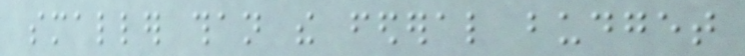smaller than the federal budget
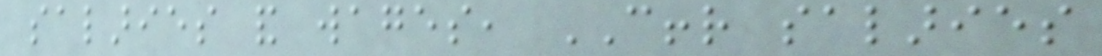salaries and wages, CFFR salaries
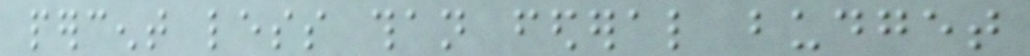percent less than federal budget
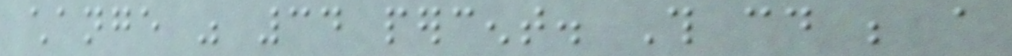change was 34 percent. This could be a
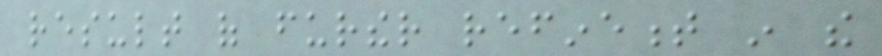result of further refinement in the
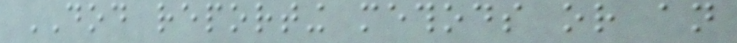DOD reporting methods or an
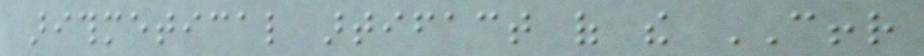arithmetical artifact of the CFFR
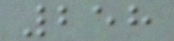258
